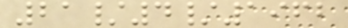21/4/1962
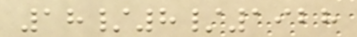18/8/1928
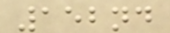152nd
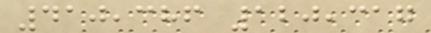410,386 120,317
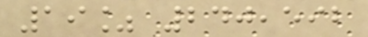19% 240,592
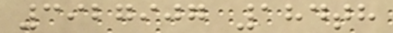3927907 184th
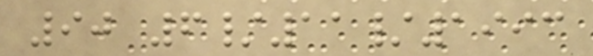90 6/11/1993
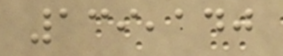139,140
